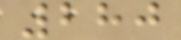280
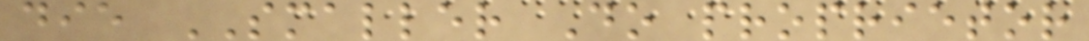die SMALLER Do proprietor
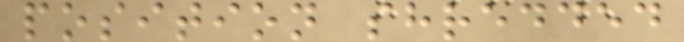position shredded
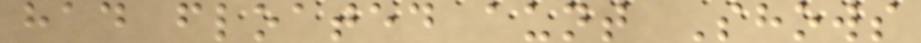had floated aunt Shows
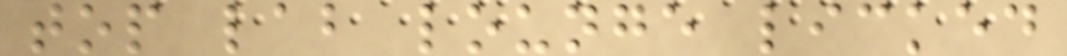top lab lounge licked
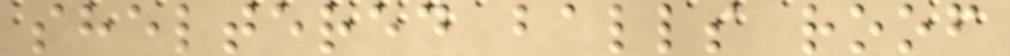sheltered balls roof
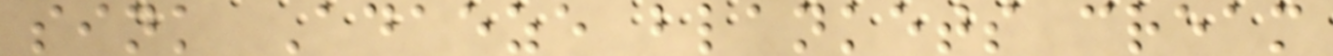sink Adaeze blankets cream
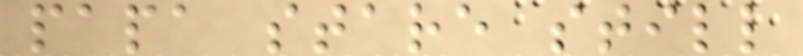papa stare still
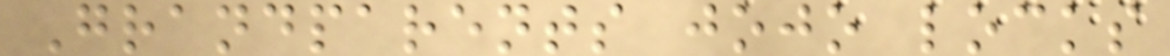Grandparents jojo locks
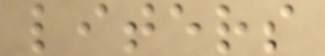liters
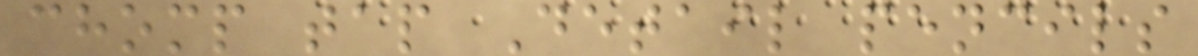chomp tap Detail pencils
